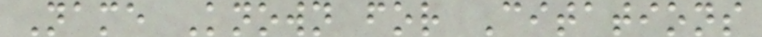Name Known for Citations
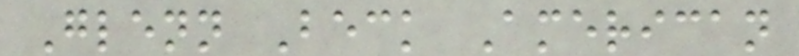Glenn Beck American
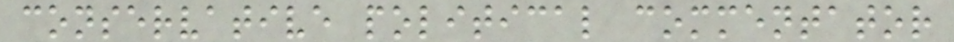conservative political commentator
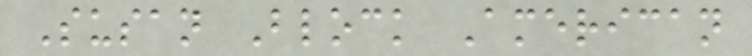Susan Block American
